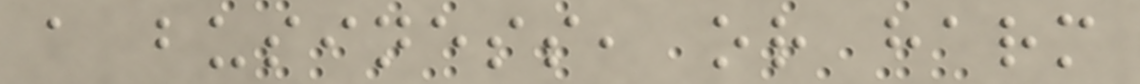a business, or harm
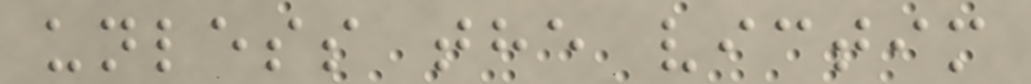unless the victim
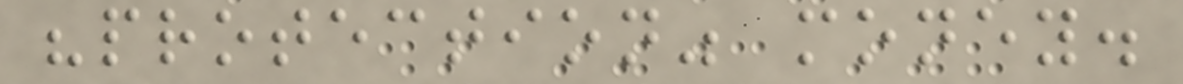"protection" money.
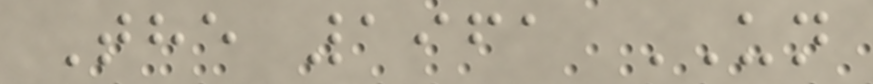The 1961 UN
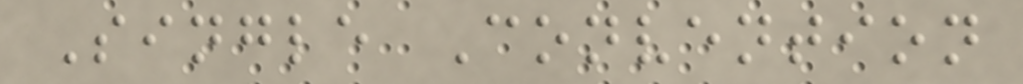Single Convention
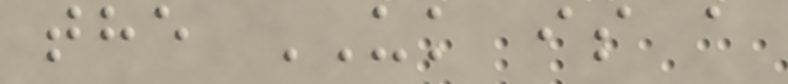the UK is a
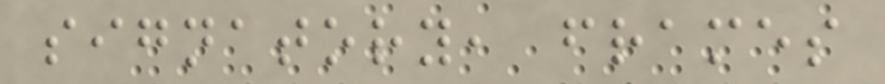signatory, frames
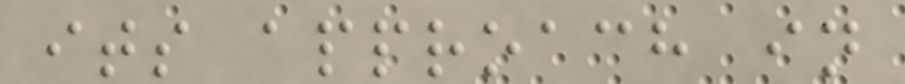its approach in
